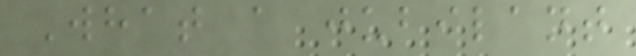What a jubilant
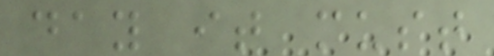day it must
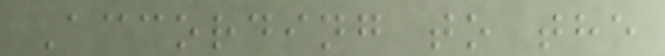According to the
